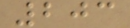203
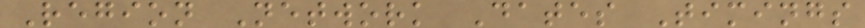Region Network Dates Timings
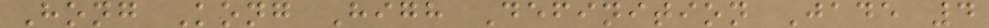Hong Kong High Definition Jade 4
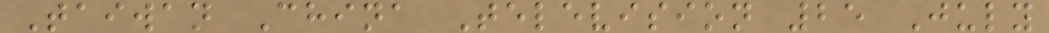Taiwan China Television 25 July
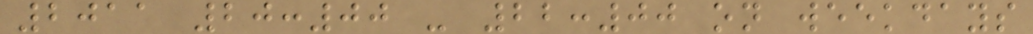2011 20:00 - 22:00 on weekdays
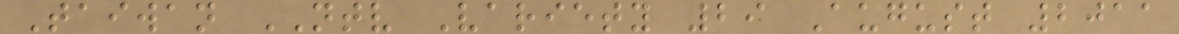Taiwan NTV Variety 29 August 2011
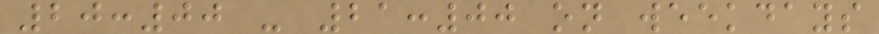20:00 - 21:00 on weekdays
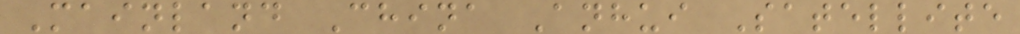Mainland China Anhui Satellite
